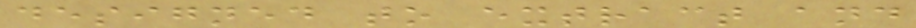designed to extract and
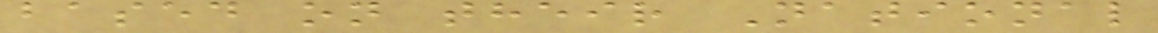based on their National
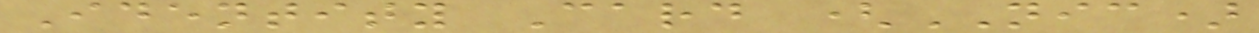Identity Card (NIC)
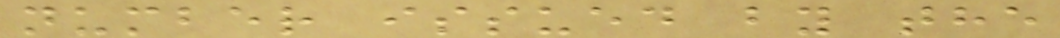number issued by the
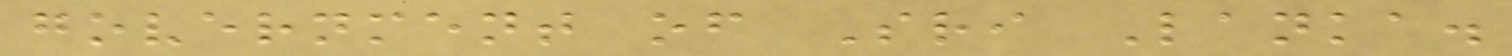government of Sri Lanka.
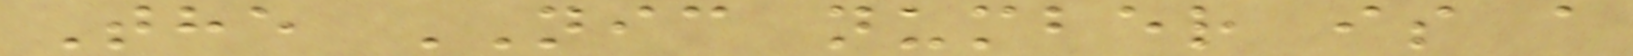The NIC number is a
